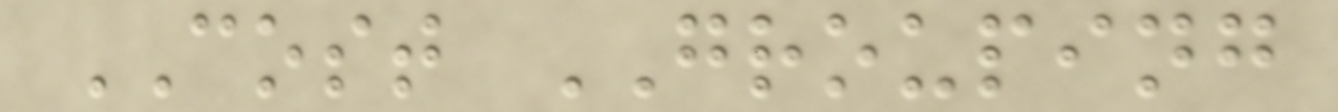COST GROUPING
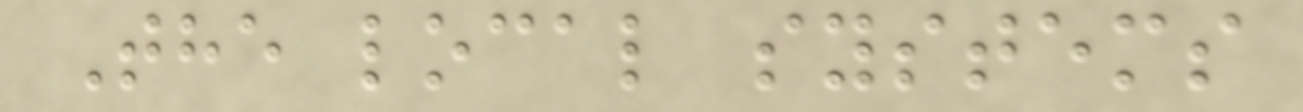The local systems
